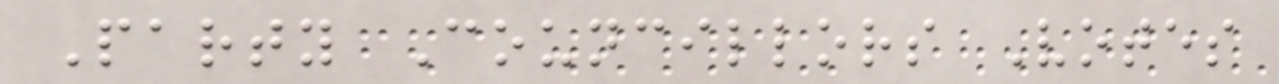Party Councillors Votes
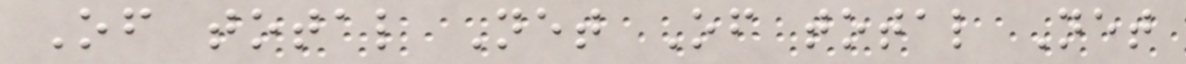Of total Net Of total Net
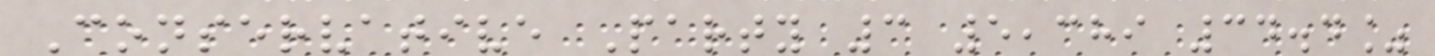Conservative Party 3 5,389 34.4%
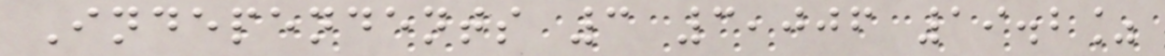Independents 3 3,006 19.2%
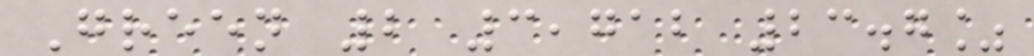Green 2 3,712 23.7%
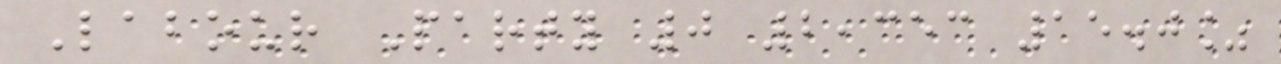Labour Party 0 2,353 15.0%
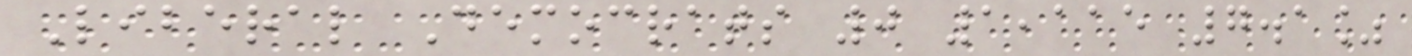Liberal Democrats 0 1,115 7.1%
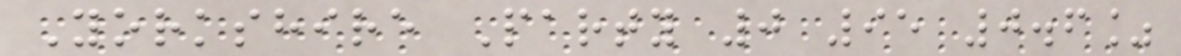Yorkshire Party 0 95 0.6%
